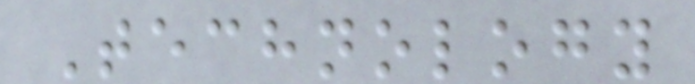Technology
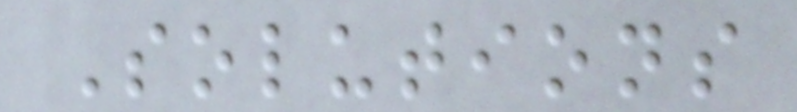Solutions
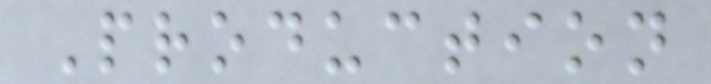Production
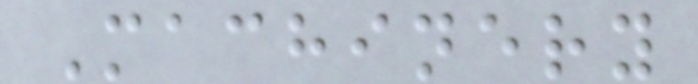Machinery
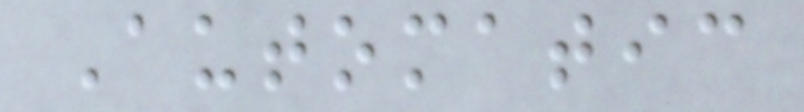Automatic
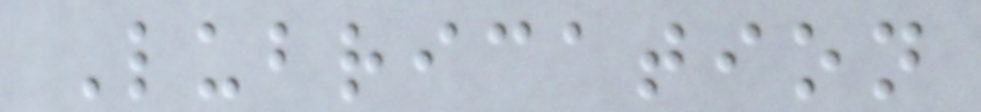Lubrication
